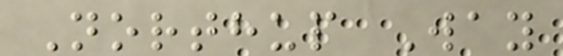Northup Way
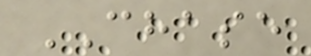CHASE
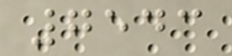7543
